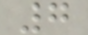7
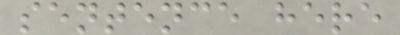sentence here
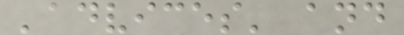'advices' and
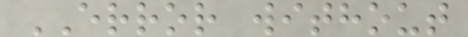ERROR without
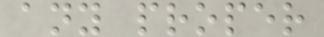any proper
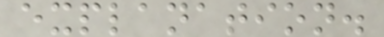explanation.
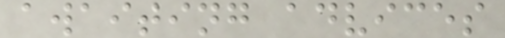awaiting advices
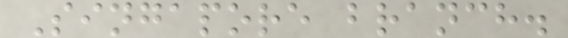Singapore branch.
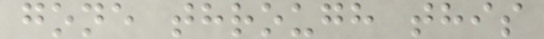gone through this
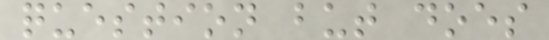question but does
